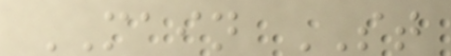MAIN ST
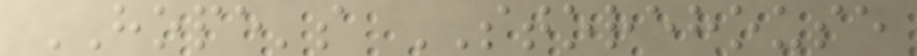HOPE's STOREHOUSE
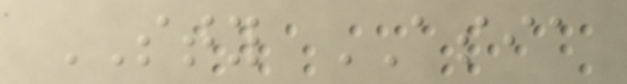STY ASIA
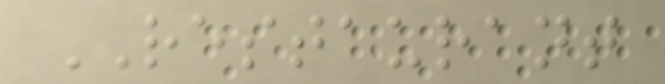RESTAURANT
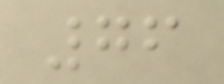76
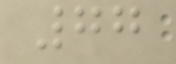77
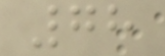78
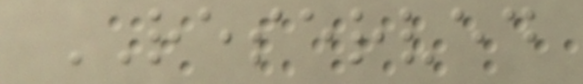RESERVED
